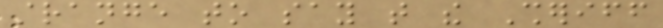strange to say that the Sheriff
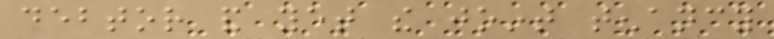debtor and yet the joint tenancy
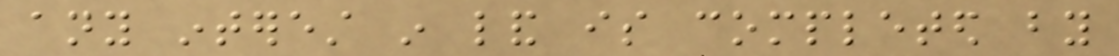any interest in land is completed by
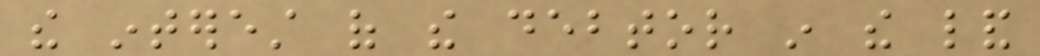the interest of the debtor in the land
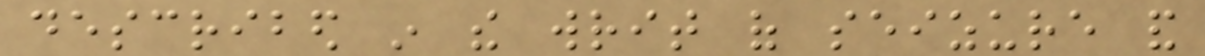described in the writ of seizure and
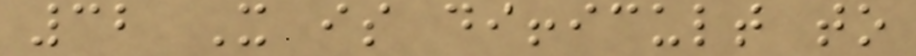32 It is difficult to
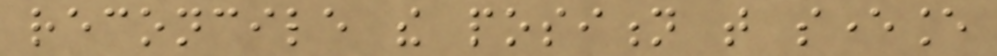reconcile the position that severance
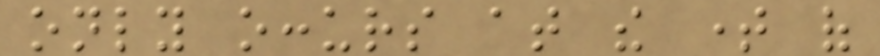only occurs at the time of
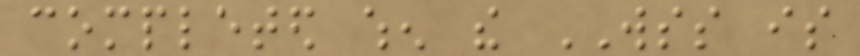completed when the WSS is
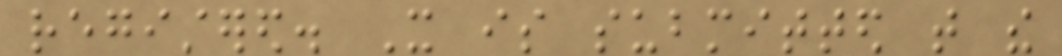registered. It is submitted that the
